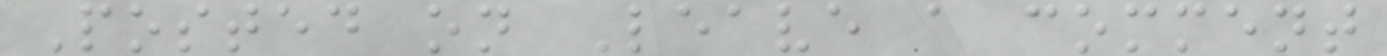Posted on Leave a comment
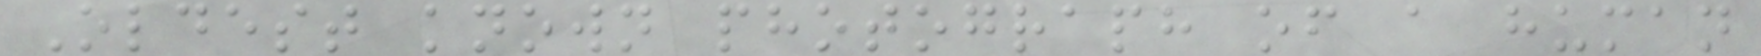Oldest known photograph of a human
